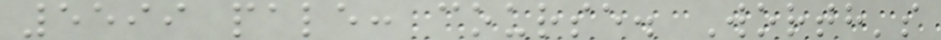5599 pale: course. Worth's
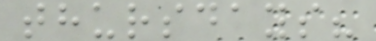thursdays?
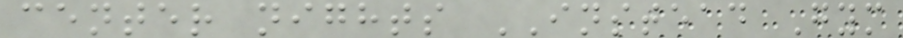center nights INSTEAD Gym
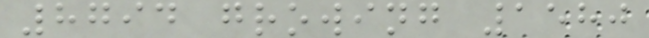8794 growing 1580
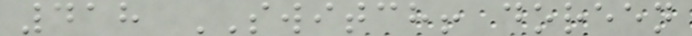418 SWITCH! doreen
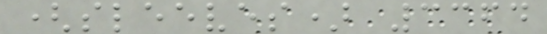(sleeves) 3364
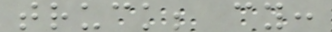truck; cy:
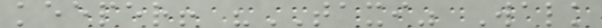keeper! "TAXI" Walk
